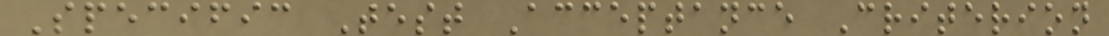Specific Test Acceptance Criterion
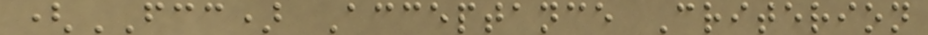(FCC) Acceptance Criterion
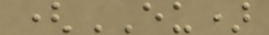(EU)
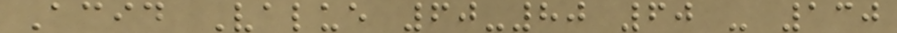Acid Value 60-80 60 - 130
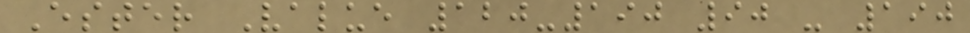Ester Value 120-190 90 - 190
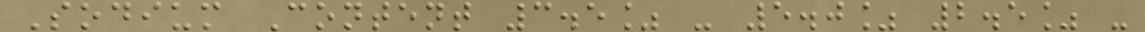Sodium Content 3.5% - 5.0% 2.5% -
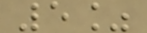5%
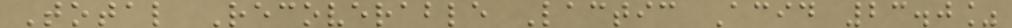Total Recoverable Lactic Acid 23.0%
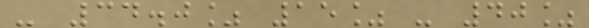- 34.0% 15% - 40%
